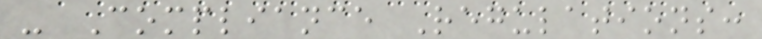- Compliance Regulations:
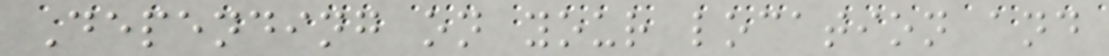Depending on your location and
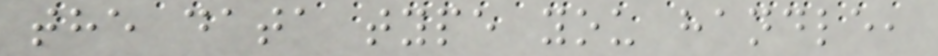the data type you handle,
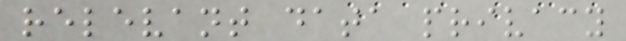relevant data privacy
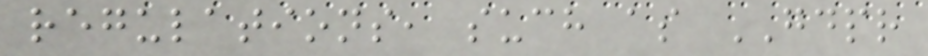regulations, such as GDPR
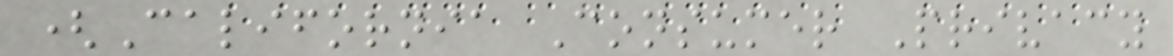(California Consumer Privacy
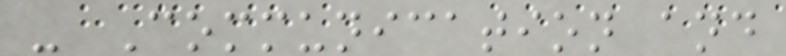- Communication and
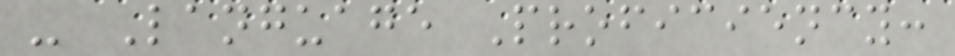- Language Proficiency:
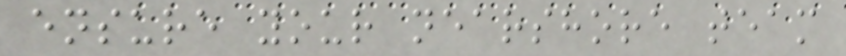ensure your nearshore team
